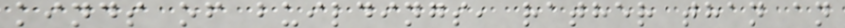kinds of buildings, rather than an
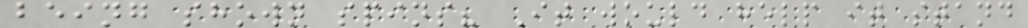being shown spins? It would help it stand
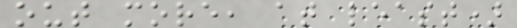out more, at least)
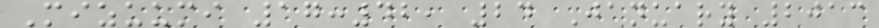Mizuumi 17:42, 24 January 2013
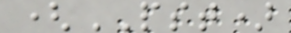(PST)
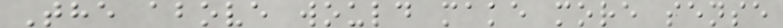The above would make more sense
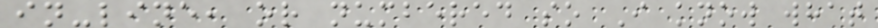in-line, or numbered so I know what
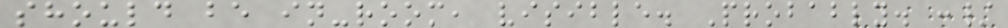should be in-room, visible. Probably. :/
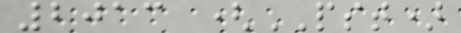2013 (PST)
